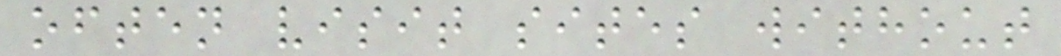often visit sites without
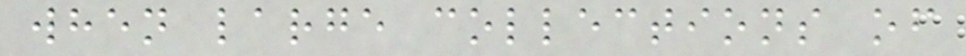when large collections of
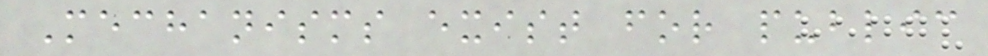Mechanisms exist for public
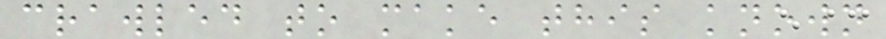crawled to make this known
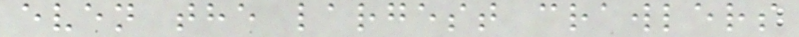even the largest crawlers
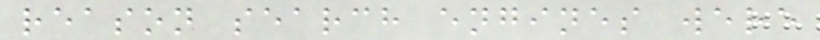reason search engines were
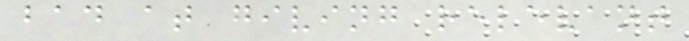bad at giving relevant
